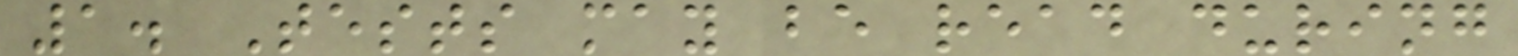1. Tests may be read during
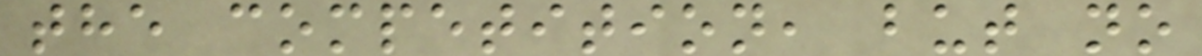the competition, but no
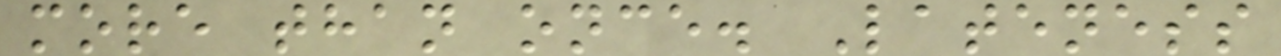more than once. Lateness
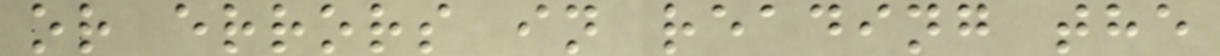or errors in reading the
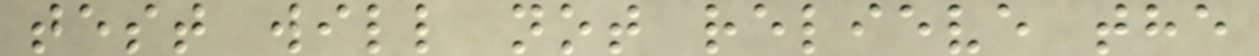test will not relieve the
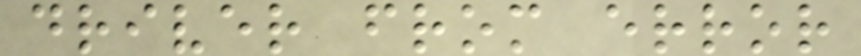driver from error
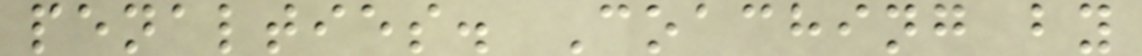penalties. Coaching by
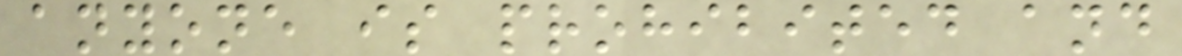anyone is prohibited and
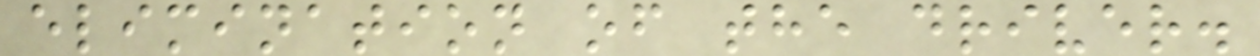elimination of the driver.
